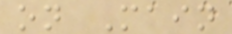on Main
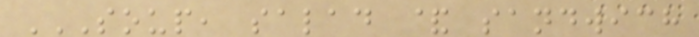SOUP, SALAD & SANDWICH
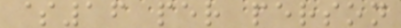$16 per person
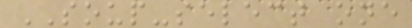SOUP-select one
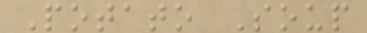Potato Soup
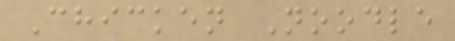Chicken Noodle
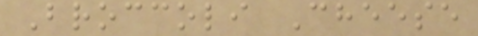Broccoli Cheese
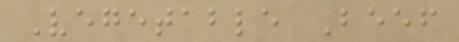Vegetable Beef
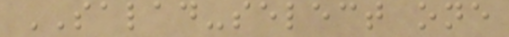SALAD-select one
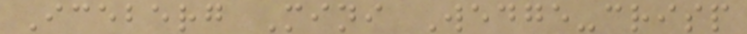Iceberg Mini Wedge-crisp
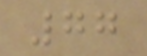77
